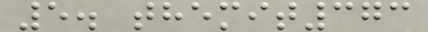5. themit373
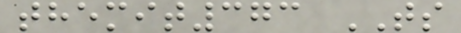themit373 TS
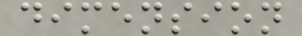dimension
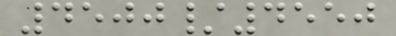4500/4550
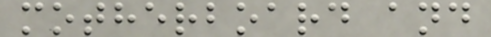motherboard and
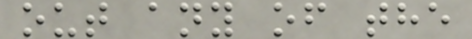out any of the
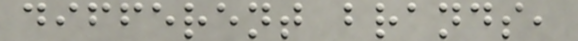different brands,
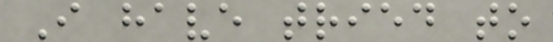I have tried to
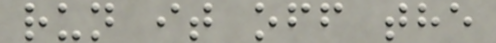run it off the
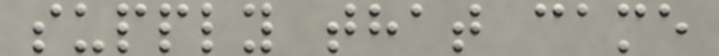supply that came
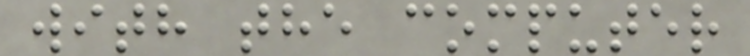with the computer
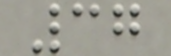37
